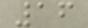16
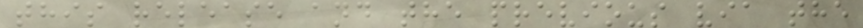this release and the previous via the
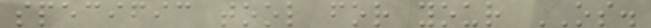specific tool for your OS.
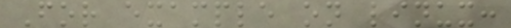For example on linux:
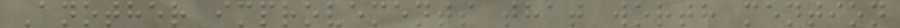Another improvements that worth mention
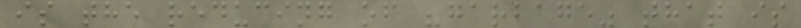is the reducing of "garbage" that is
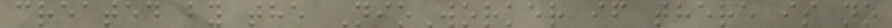created by the NioWorker if there is no
